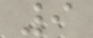9
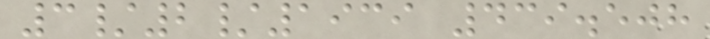3/2/1939 439.508
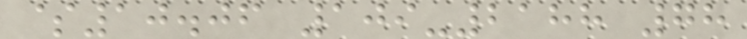$10.06 109-2188 78
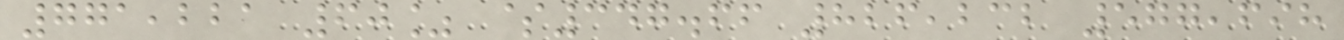771,221 60% $347.66 826,232 577,698
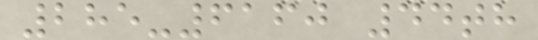285-6160 44th
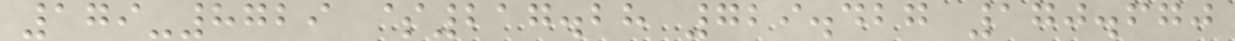179-8729 $217.28 729.427 170.670
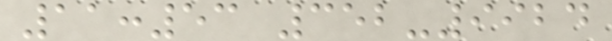11:53 352-9924
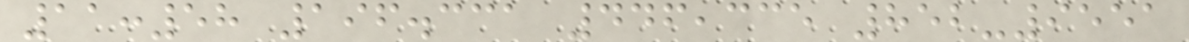11:58 196.331 446,335 852-9551
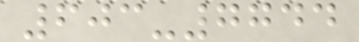603-7744
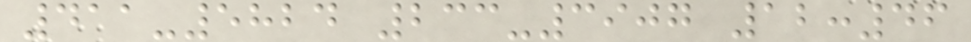411-5824 233-3907 12:46
